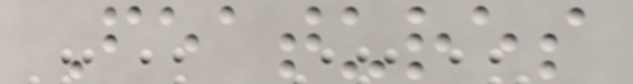Features
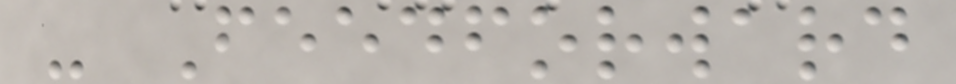- Feedforward
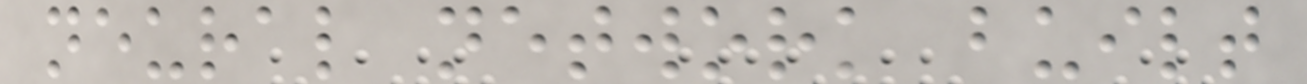neural network built
